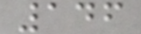146
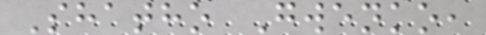Shatho Gwenko,
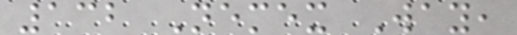132 Nemex Way,
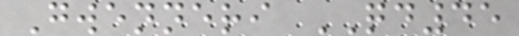Gwenneri QD45
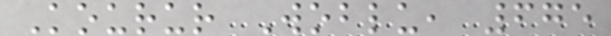Kourur Woblu, 675
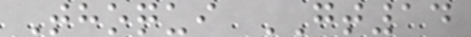Thoqui GT14
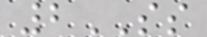2SS
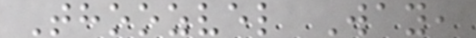Thoozvel Way,
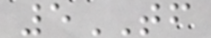5TF
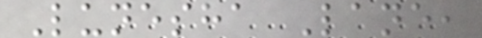Lunesha Lane,
